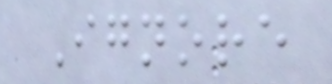Ignore
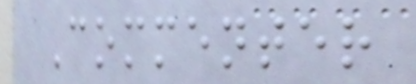Commenter
